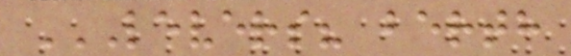LEVERS? BERTH
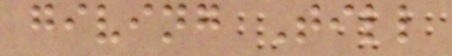giving Till
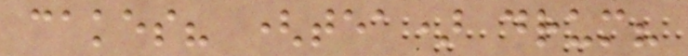cakes? (tea) drum?
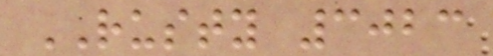RUSTY 3023
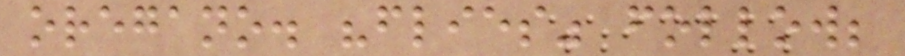oregano. "flies" follow;
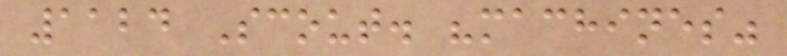1124 Scout. "machines"
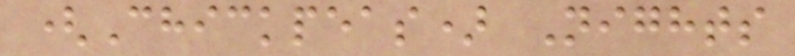(Chickpeas) Nights
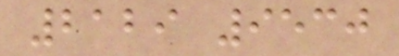2129 9530
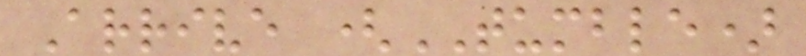Arrive (TUMBLE)
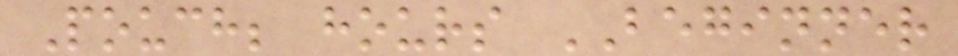Pouch; hours BEGINNER
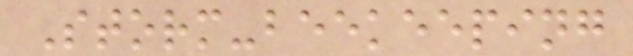Storm-beekeeping
